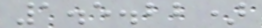1.5.22)
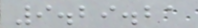9.29.21
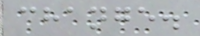change.
